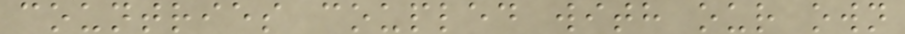countries coupled with our own
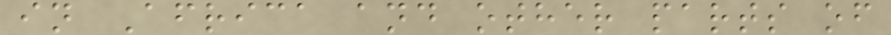in Africa and other parts of
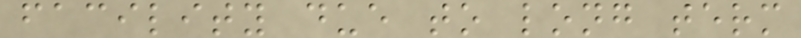facility due to long term
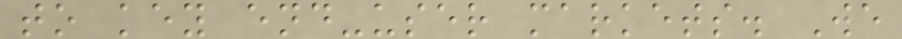to key end-user markets. We
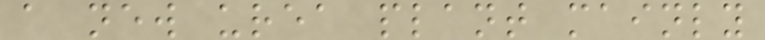a new urea plant mainly
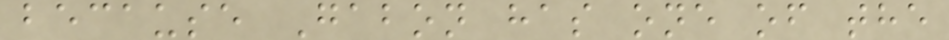because Gabon has one of the
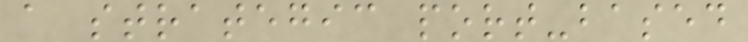a strategic port-based
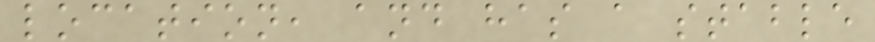location, and has a stable
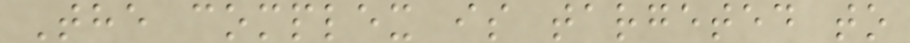The complex is targeted to
